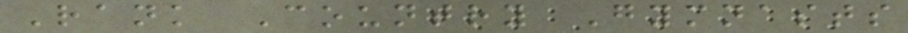Rank Country Gymnasts
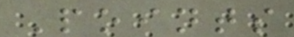Points
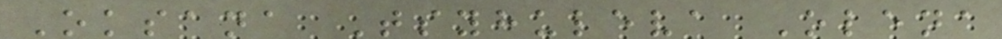Oksana Tsyhuleva Olena
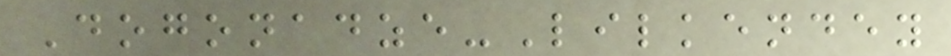Dogonadze-Lilkendey
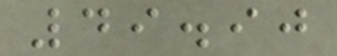49.90
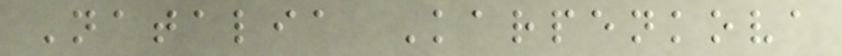Natalia Karpenkova
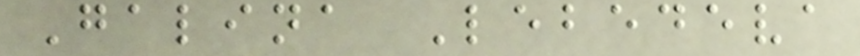Galina Lebedeva
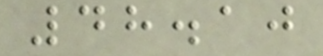48.10
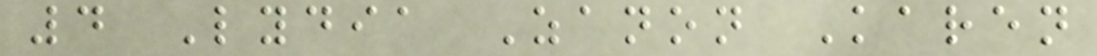4 Lydia Zanon Karen
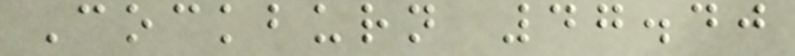Cockburn 47.40
